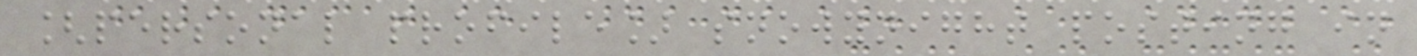[personal profile] snowynight posting in
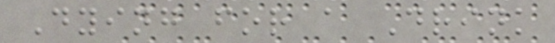Dying for a Drink
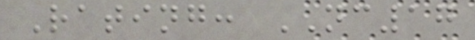Rating: NC17
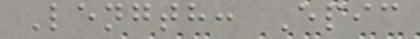Length: Epic
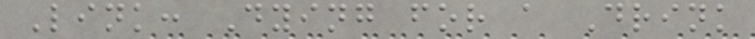Link: Dying for a Drink
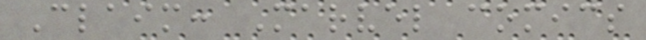Claim: Marvel comics
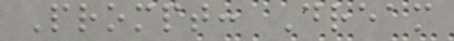Prompt: Dream
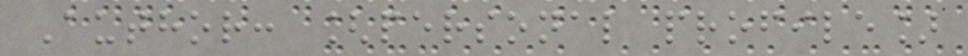Author: [personal profile]
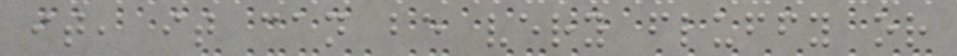it, it can be very fluffy or
